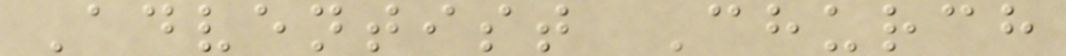Adventist Church
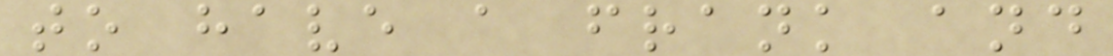to have a frank and
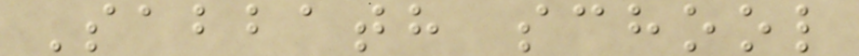Sabbath school
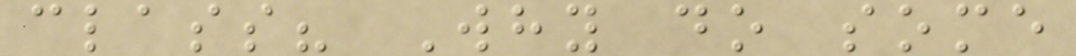class? Why do some
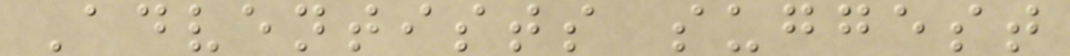Adventists suggest
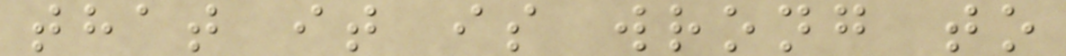that it is wrong to
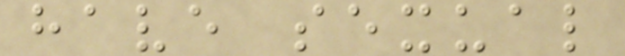have sexual
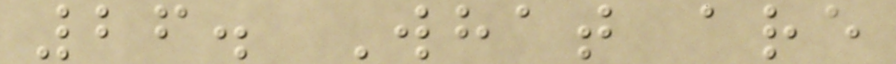26. What are
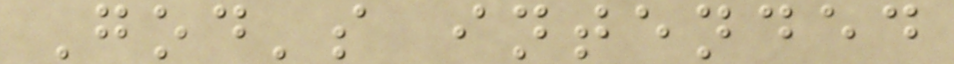God's intended
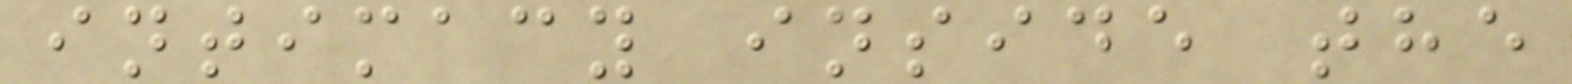intimacy inside the
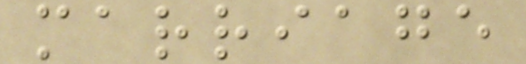marriage
